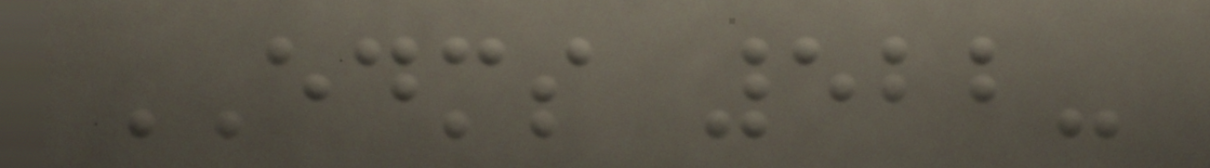EDMS 522-
